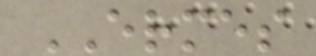ERMES
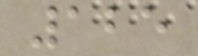125
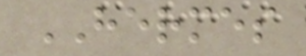HERMES
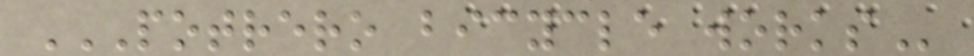POTRERO BICYCLE WORKS
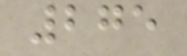275
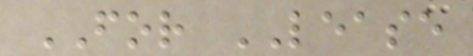FOR LEASE
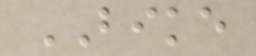BIKE
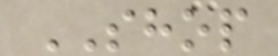SHOP
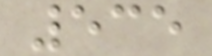535
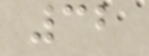32
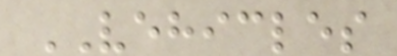VEHICLES
